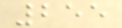255
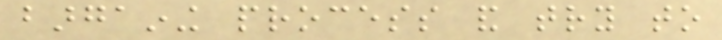bargaining process and try to
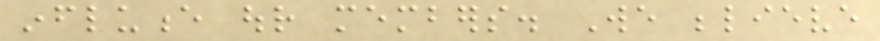influence our members. We believe
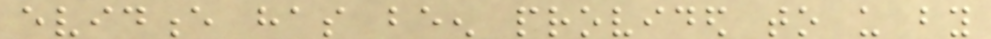evidence has been provided to us by
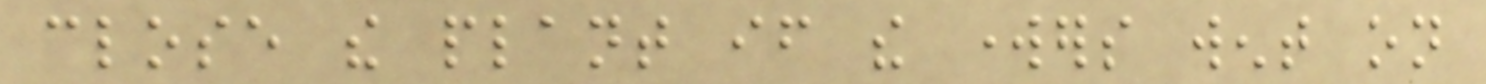close the plant if the workers went on
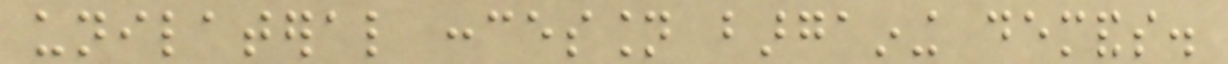unilateral concession bargaining demands.
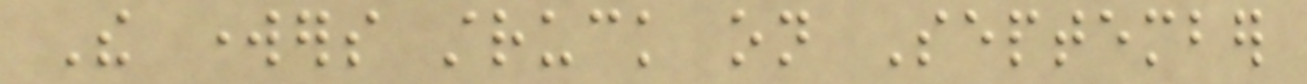The workers struck on September
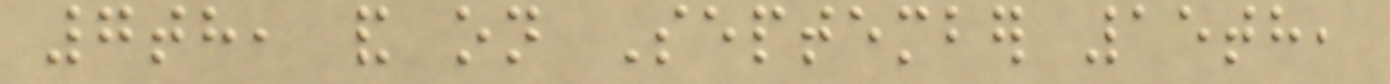7th, and on September 15th,
